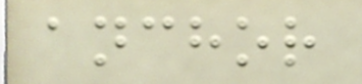anchor
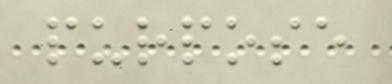purpose
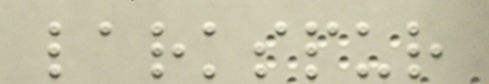larkspur
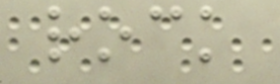rock
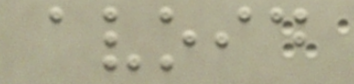avoid
